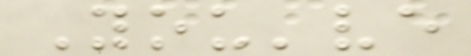You've
